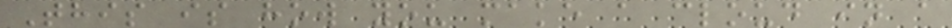This is how you make a cloud in a
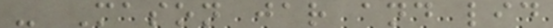- Mason jar and lid
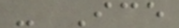- Ice
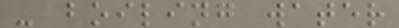- boiling water
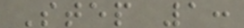Step 1:
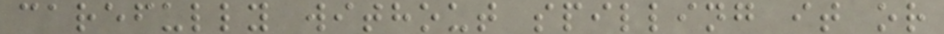carefully without spilling it or
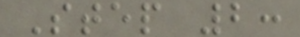Step 2:
